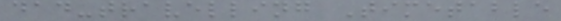dad-travelling Timetable
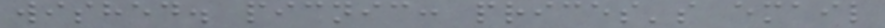wished. picnic: prices's email
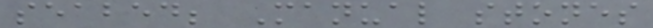seabed; Manual stones
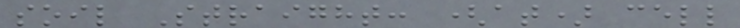soil Straight: (at) cell
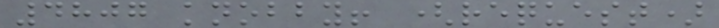4807 knobby! (request)
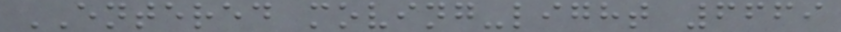ENTERED moving-light 6669
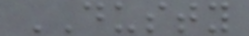DUSTY
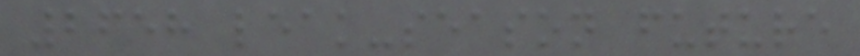2658 leak-season future
